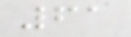61
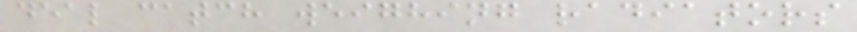deal catch weighing radiators
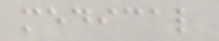medical
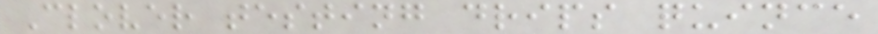Clover testing drips quince
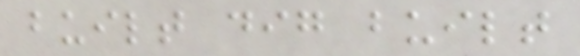built dig built
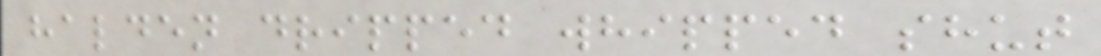halden dripped whipped shut
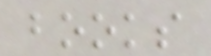books
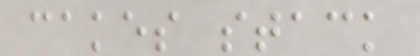cakes stack
